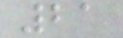21
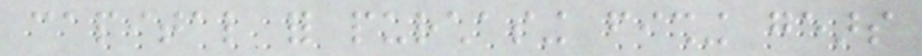capital for purchasing fishing gears
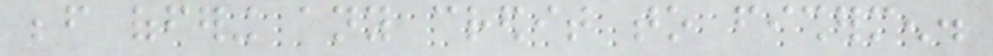before offering any credit to fishermen.
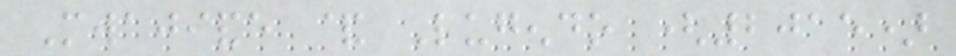Mwajiande & Lugendo (2015)
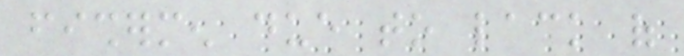fishermen due to lack of
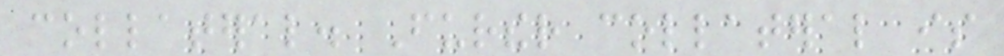collateral. Further collateral is
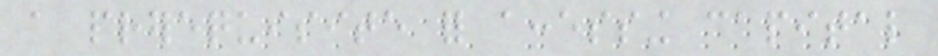a prerequisite for accessing capital
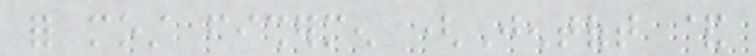for most fishermen (Jentoft &
